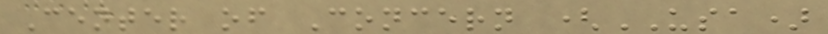Center of Concern (USA)
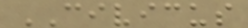CIVICUS
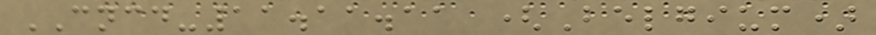CNCD-11.11.11 (Belgium)
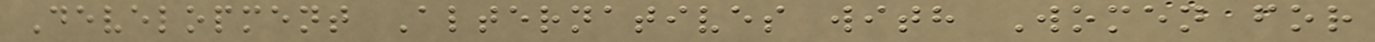Development Alternatives with Women for
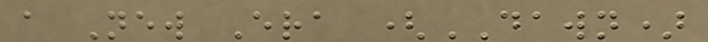a New Era (DAWN)
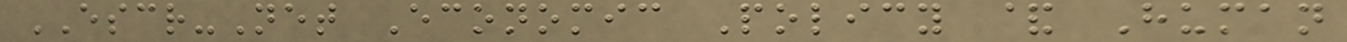ESCR-Net Economic Policy & Human
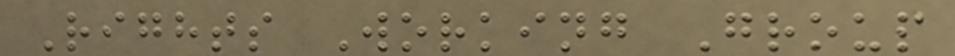Rights Working Group
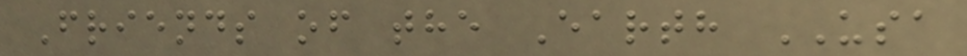Friends of the Earth USA
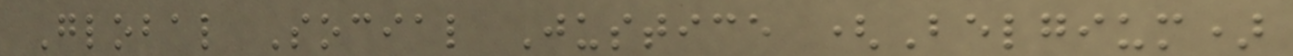Global Social Justice (Belgium)
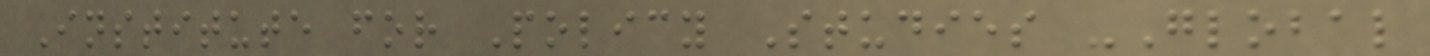Institute for Policy Studies -Global
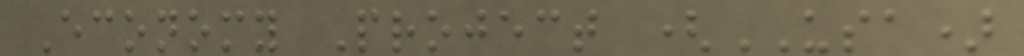Economy Project (USA)
